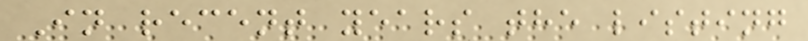In recent years the listing
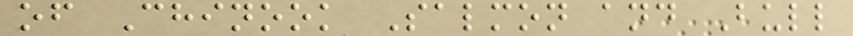of Chinook Salmon and Bull
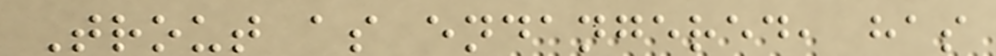Trout as endangered, has
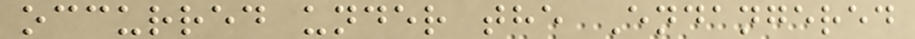occurred under the Endangered
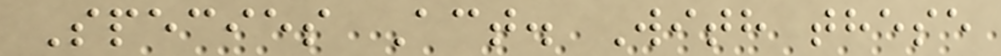Species Act. With these
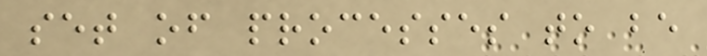set of processes to be
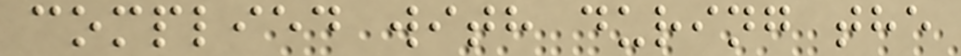complied with during the
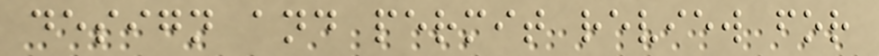design and permit review for
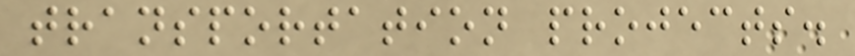transportation projects.
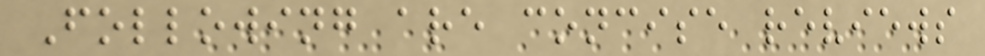Following are concise reviews
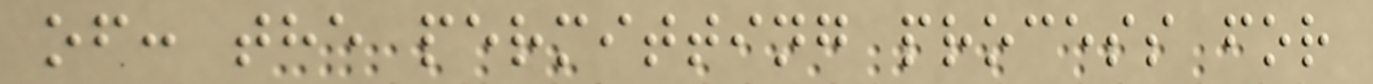of: the permitting process for
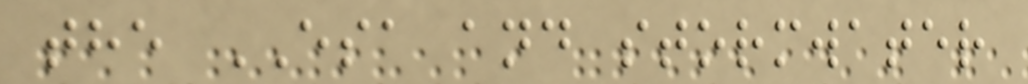the ESA and stormwater
